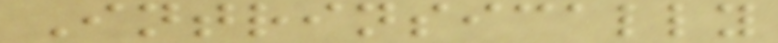Intrinsically
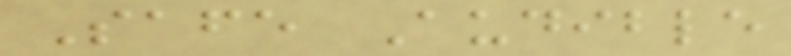Safe Audible
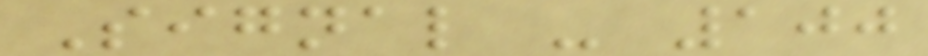Signal - 100
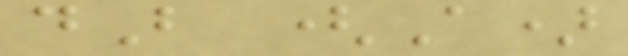dB (A)
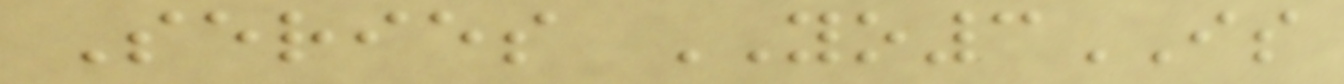Series YO3IS
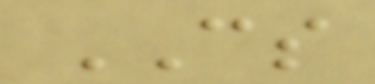CS
